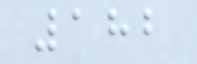182
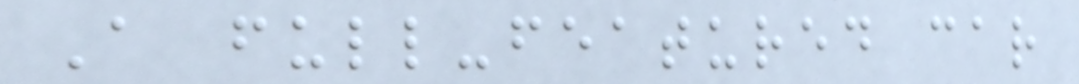A full-featured car
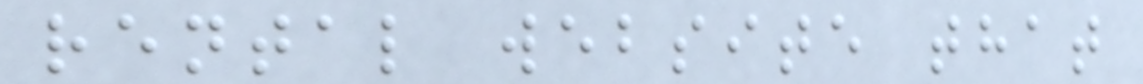rental website that
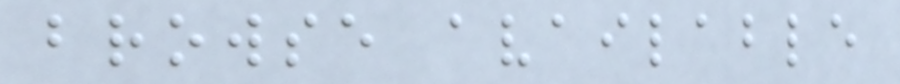browse available
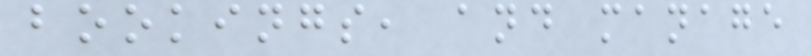bookings, and manage
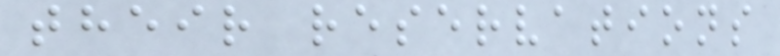their reservations
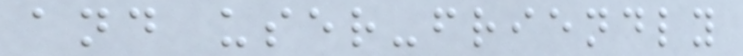and user-friendly
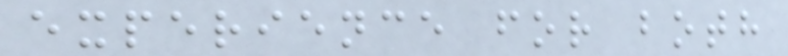experience for both
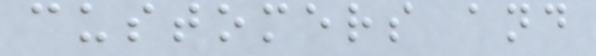customers and
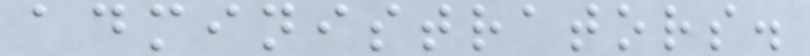administrators.
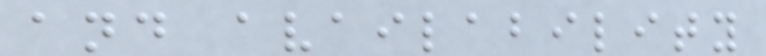and availability
